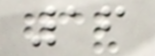16
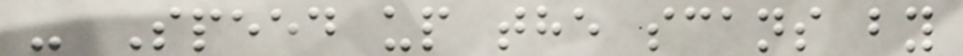- Speed up the scans by
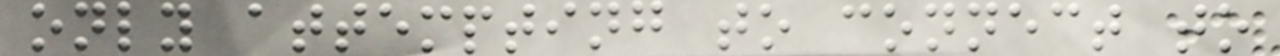only attempting to connect to
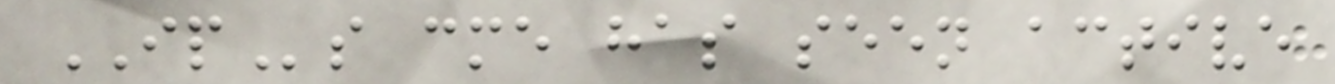IPs cme has seen active
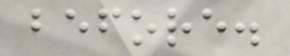before.
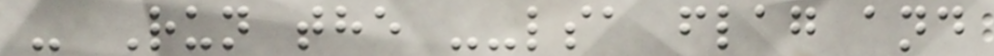- Run the --lsa flag and
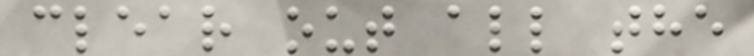clear out all the
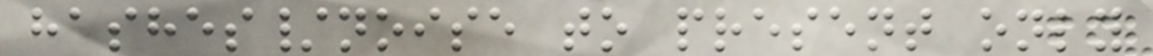hashes/noise to present only
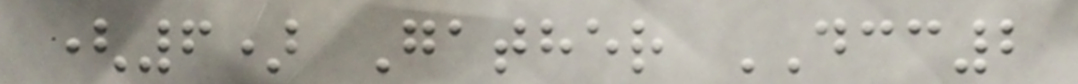(6) Gather DCC2
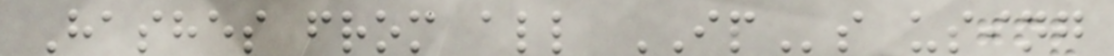Hashes from all IPs using
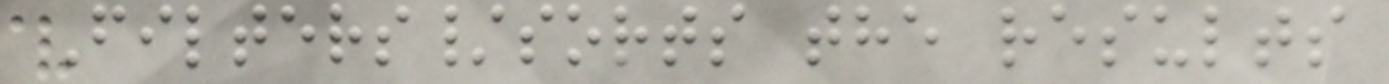Filters/sorts the results
